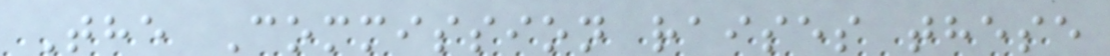The Commission raises these
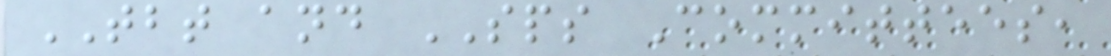TBT and SPS Committees,
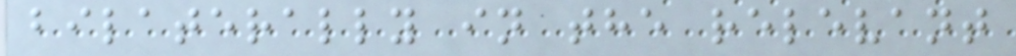bilaterally in the relevant
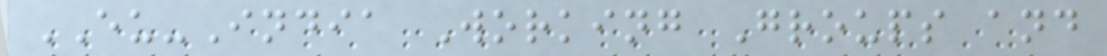EU-India Working Groups and
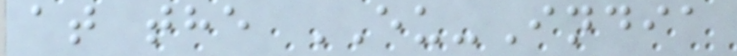at the EU-India
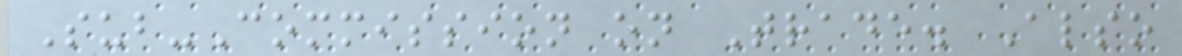Sub-Commission on Trade. Also
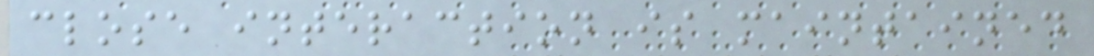close interaction is maintained
